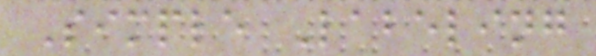Simple Labeling
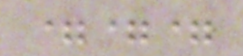===
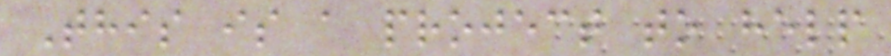This is a project to help
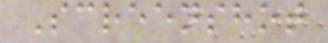Screenshot
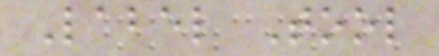Label Tool
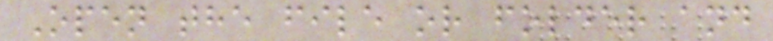Open the file or folder and
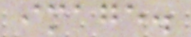image.
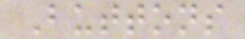Buttons
